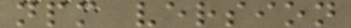npm version
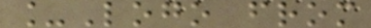_Logo from
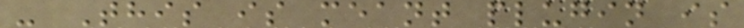- This is meant plugin is
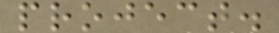project.
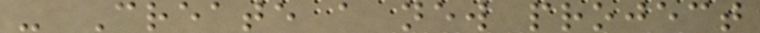- Create a new project
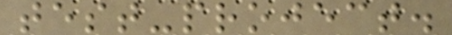test-project.
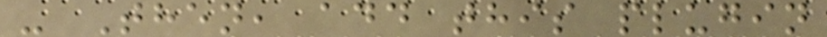- Then, add this plugin
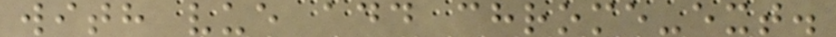with vue add chrome-ext.
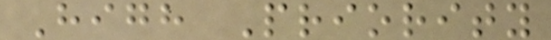High Priority
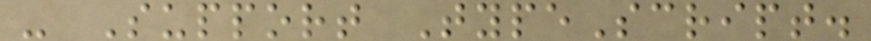- Support TypeScript.
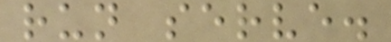run serve.
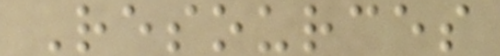Resources
